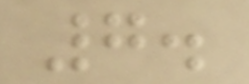7.
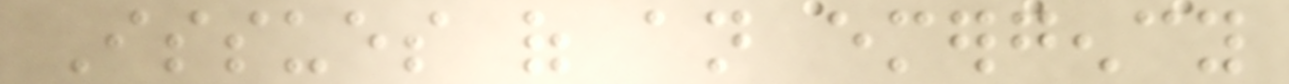Issues of an emergency
